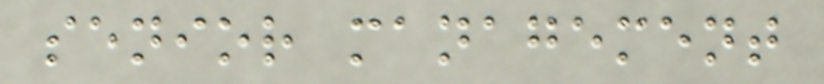senior management
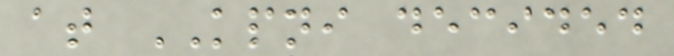at KPNI decided
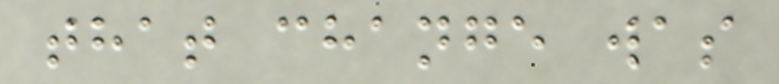that change was
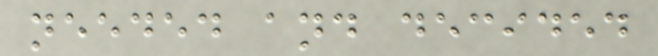needed and decided
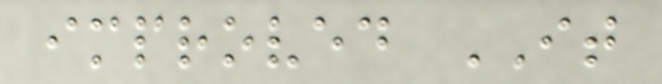improved IT
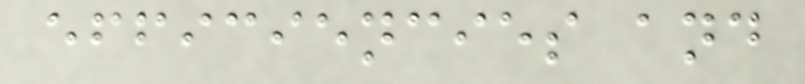efficiencies and
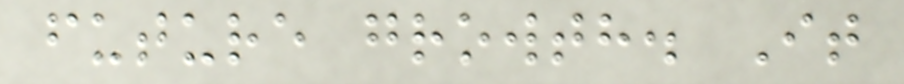future growth. It
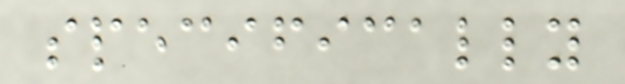specifically
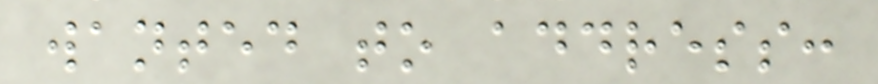wanted to address:
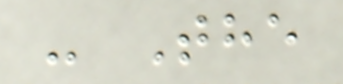- The
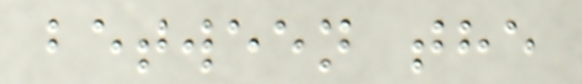between the
